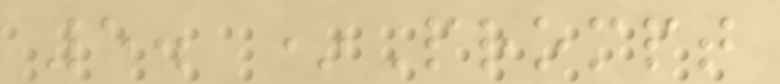5. *Prompt
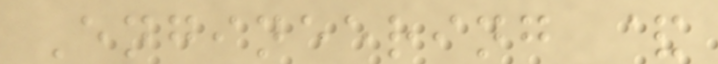Engineering &
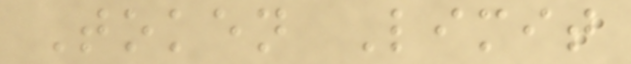Token Limit
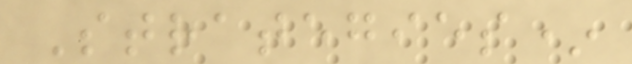Strategies*
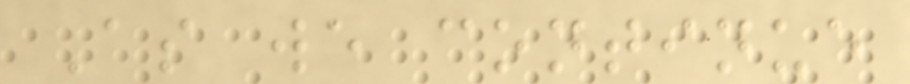As we continue
